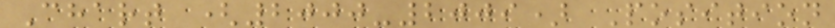Chart (2000-2009) Position
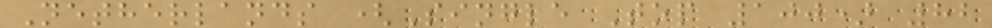Netherlands (Single Top 100) 82
